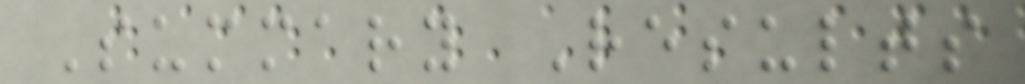Summary Results
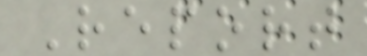Report
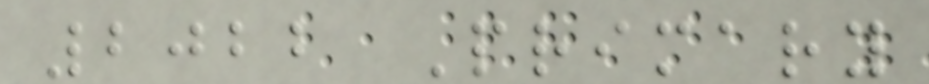2022 Primary
